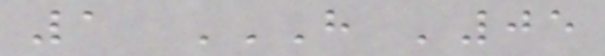1 H '05
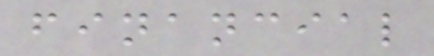financial
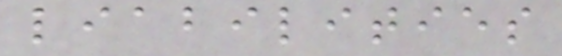liabilities
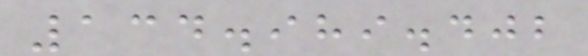134.989.402
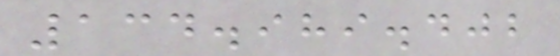134.989.402
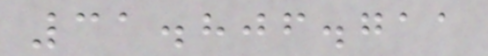31.806.711
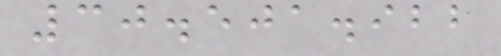30.501.922
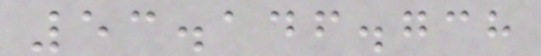53.146.738
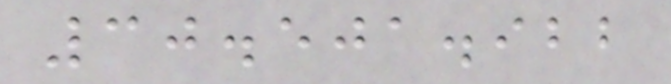30.501.922
